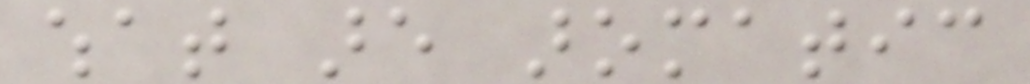what are aromatic
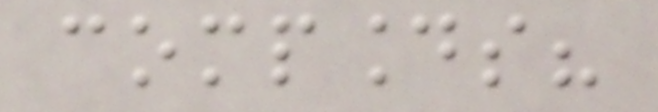compounds?
